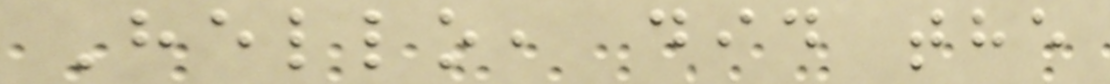Hello, did the
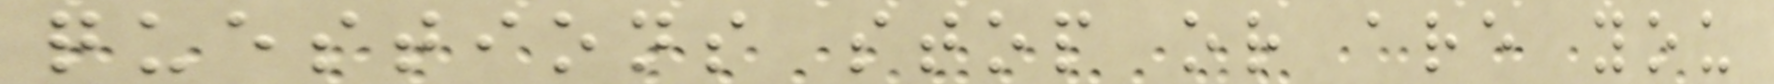questions stop or are you
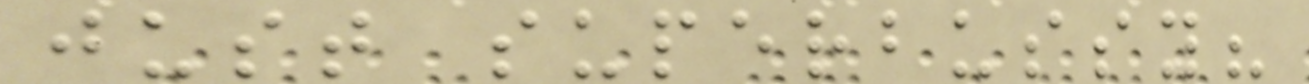just superbussy?
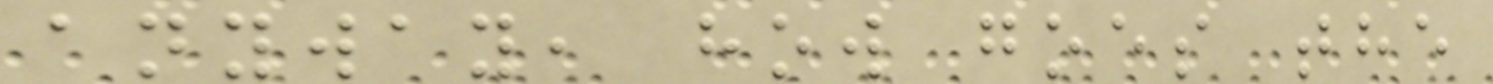anyway, how goes the
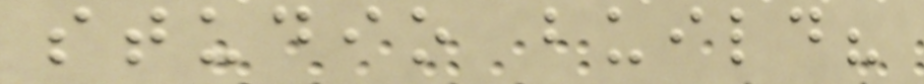studio build?
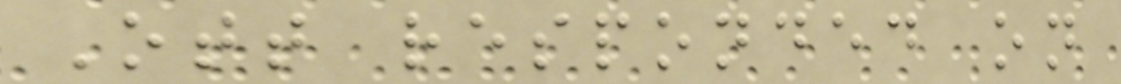Ott responded on
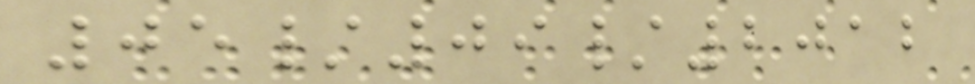05/09/2012
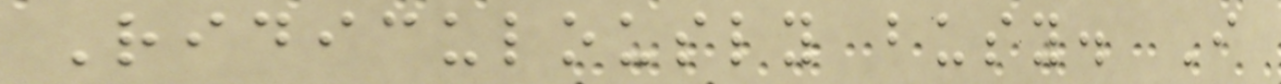Ridiculously busy. I
